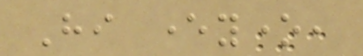Hi everyone,
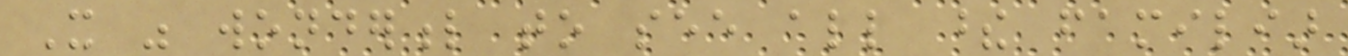It was wonderful to see all these familiar
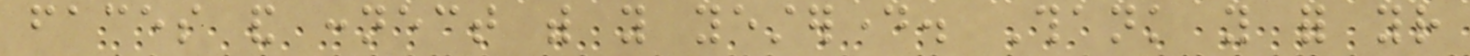faces and connect with you yesterday. Thank you for your
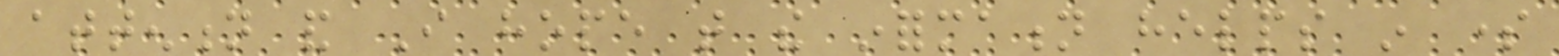attention and I hope that the information helps in some
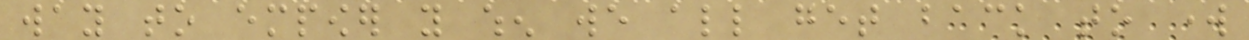way to empower you when we all get back to work
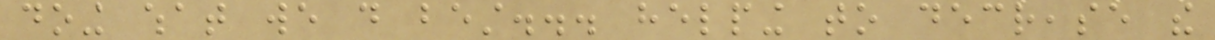doing what we do best... helping to decrease the
